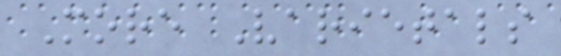More Varietals
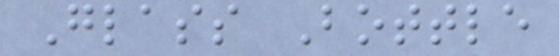Glass Bottle
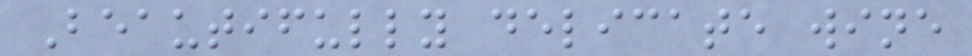Beautifully delicate wine
